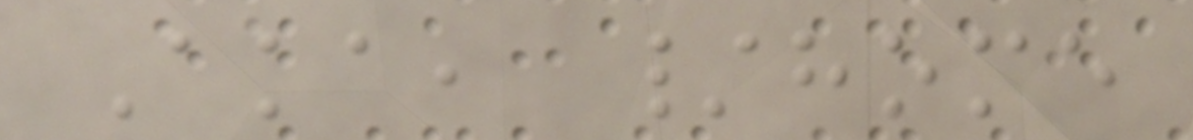Aka, /home
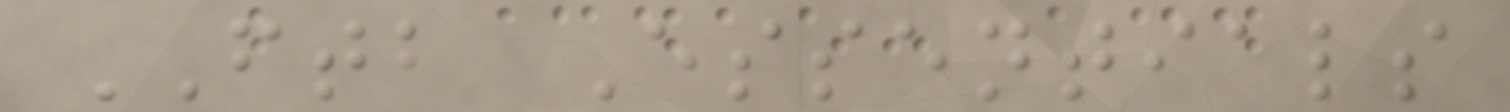FTB Essentials
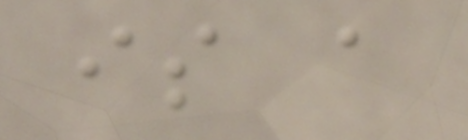is a
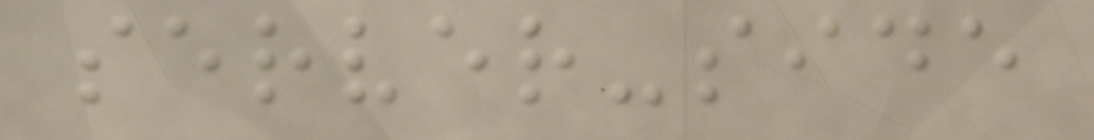server-side
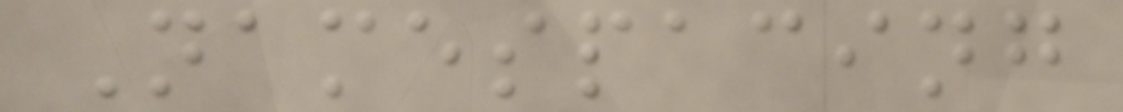Namespacing
